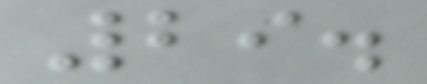29.
